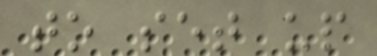to set up
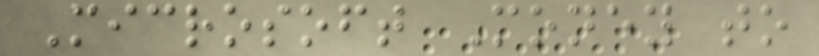Microsoft Money to
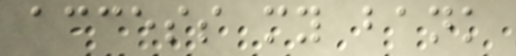access my bank
